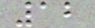12
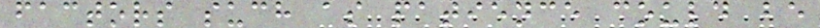factors such as patience could be
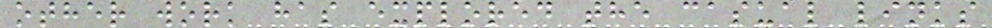other work has explored the casual links
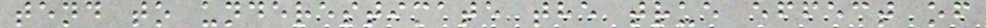tend to underestimate the true effect of
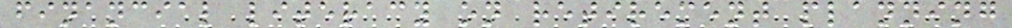financial literacy on retirement planning
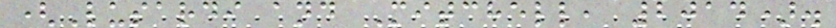(Lusardi and Mitchell, 2014).
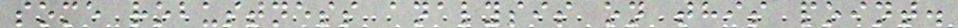some robustness analysis on this point.
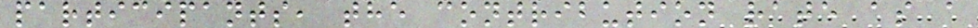participants, the contribution rate as a
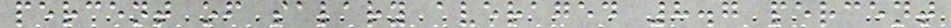percent of salary averaged 8.7 percent
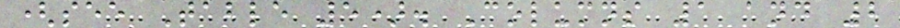(see Table 5). Columns 1 and 2
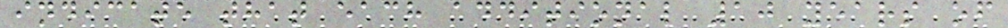indicate that each additional 10 years of
